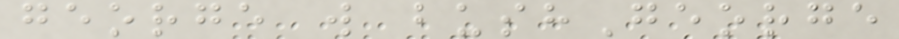george w bushGeorge
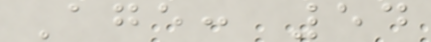Age: 54
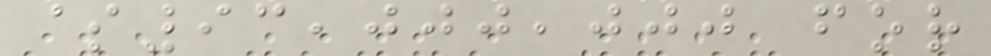$93,000,000 for
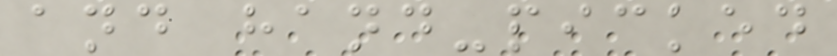and hand-picked
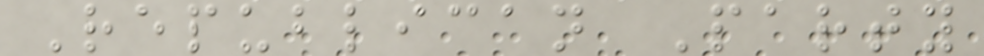Republican Party
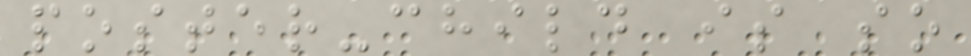poster-child is so
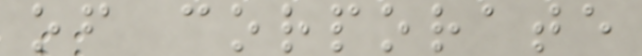of corporate
